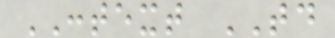CONTEXT TODAY
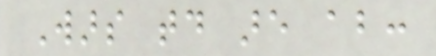Wars today are about:
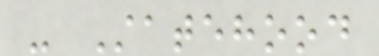- Statehood
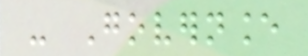- Governance
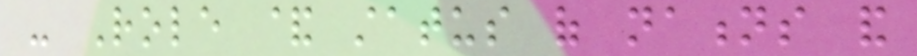- Role & status of nations and
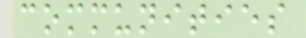communities
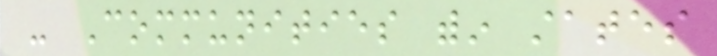- Communities within states
